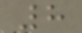8
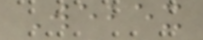Webex
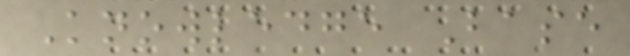Knowledge Base
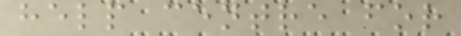help centre for
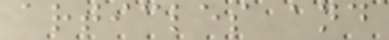articles and
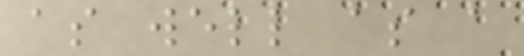as well as a
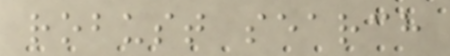robust search
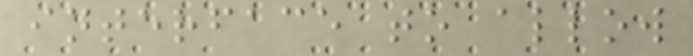interface to allow
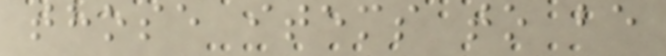those items to be
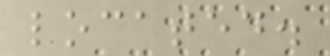located.
